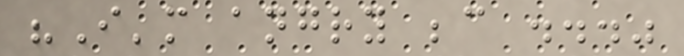"I'm angry because ..."
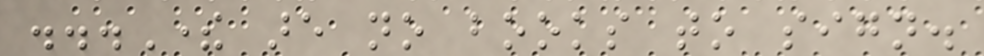...There are no books to sign.
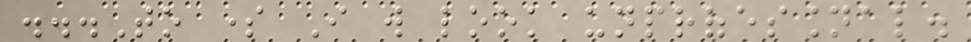...To some I will look unprofessional.
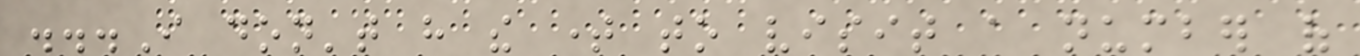...I don't have the time to visit a number of
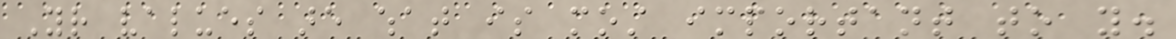Your values are what is most important to you.
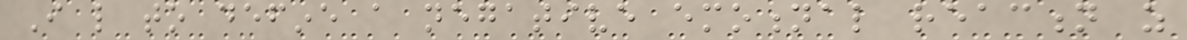I like to define a negative emotional reaction as
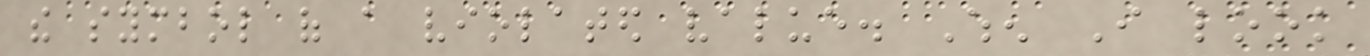the symbol of a violated value. When I look
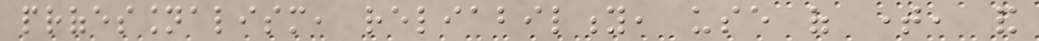professionalism, reliability, use of time, and
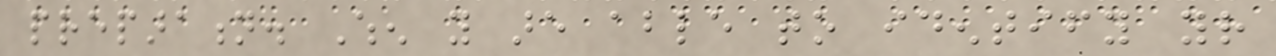preparation. When you are able to identify your
